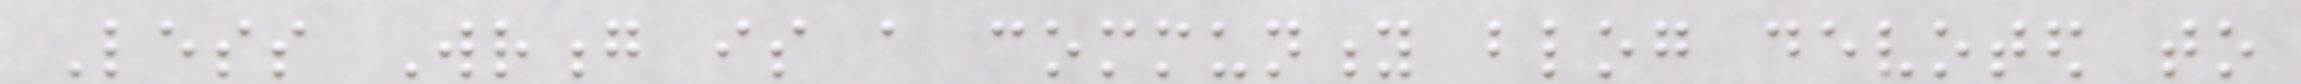Less Wrong is a community blog devoted to
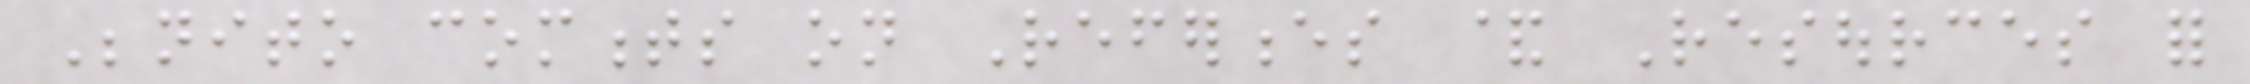Benito comments on References & Resources for
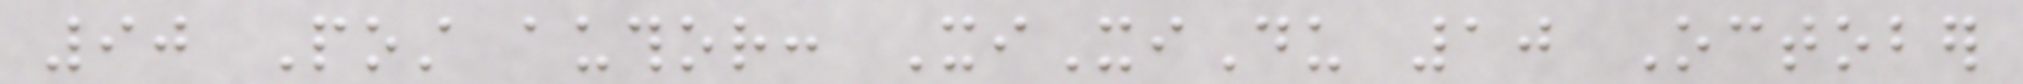90 Post author: XiXiDu 10 October
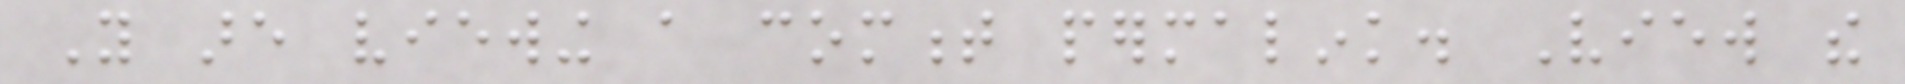You are viewing a comment permalink. View the
